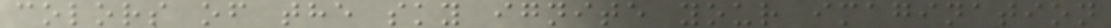colors of the sky ignite your imagination
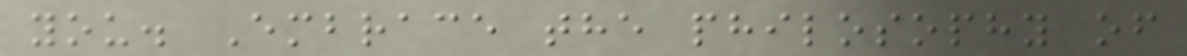you. Embrace the philosophy of
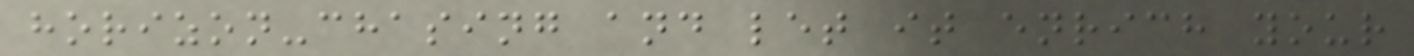horizon-chasing and let it enrich your
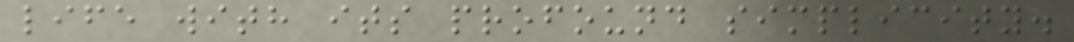life with its profound simplicity.
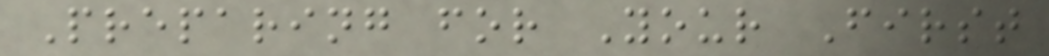Preparing for Your First
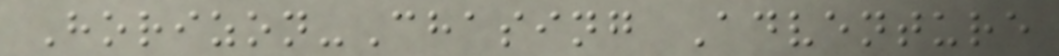Horizon-Chasing Adventure
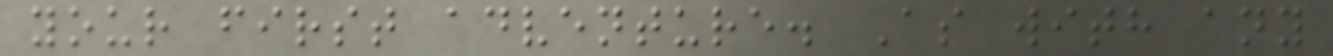your first adventure. As with any
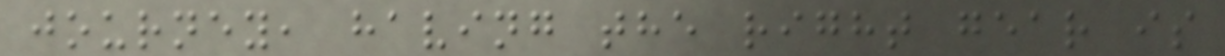journey, having the right gear is
